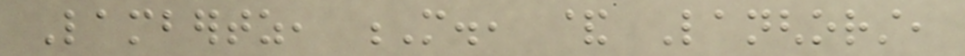Lambertz, M., & Langhorst,
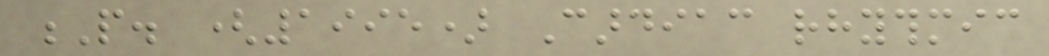P. (1995) Cardiac rhythmic
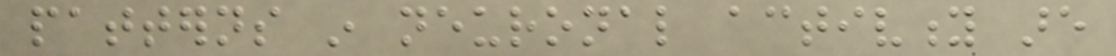patterns in neuronal activity are
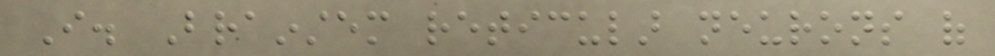I. Brainstem reticular neurons of
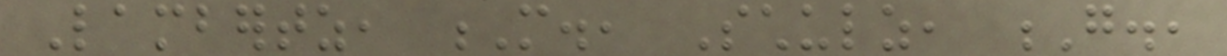Lambertz, M., Schulz, G.,
